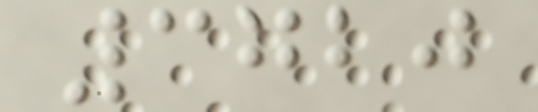3720
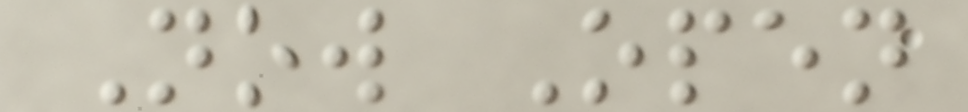Now Open
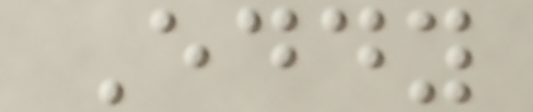Eddy
